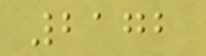2172
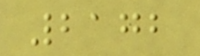2172
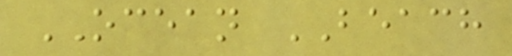OCEAN BEACH
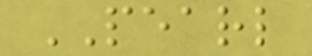PEARL
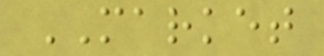MARKET
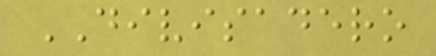DIVISADERO
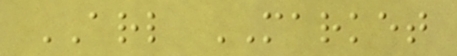ARL MARKET
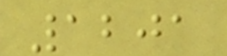1201
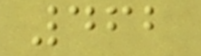462
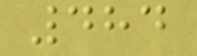484
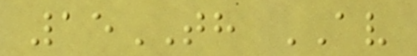15TH AV
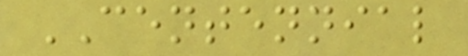CENTENNIAL
